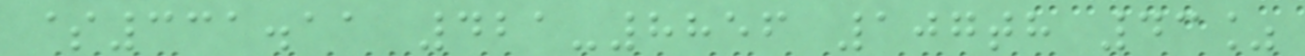$331.11 421-8856 107th 43%
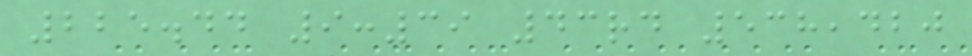225.44 9:39 43rd 538,420
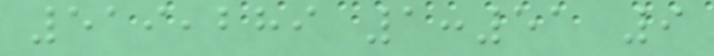519,289 1:51 9
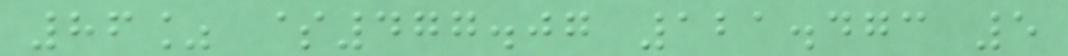86% $477.07 121.473 5
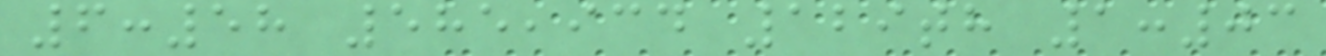6:58 585,934 129th 1:03
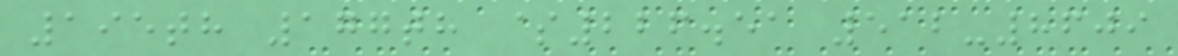195th 177th $226.51 512-8609
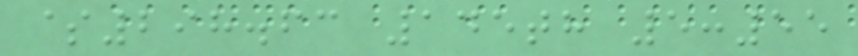$298.63 145th 5:55
